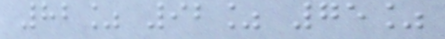82% 92% 75%
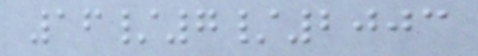16/7/2003
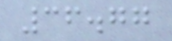36.77
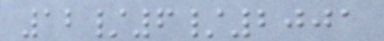12/6/2001
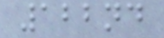122nd
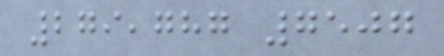279,787 7507
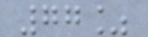77%
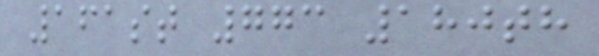161st 773 180th
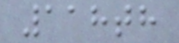118th
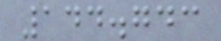144.743
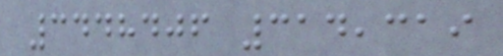3448406 314,319
